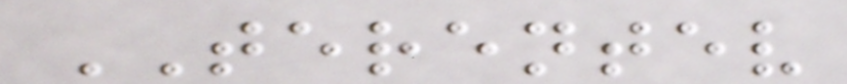TERENTEV
